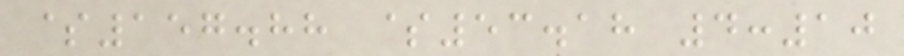$157.88 $53.18 4:10
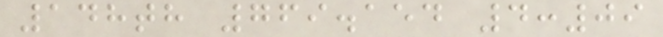148th 769.154 4:09
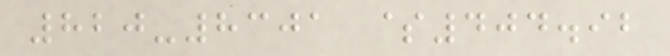820-8301 $404.92
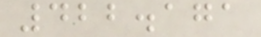422.171
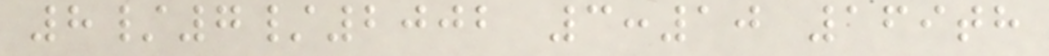8/7/2002 3:10 169th
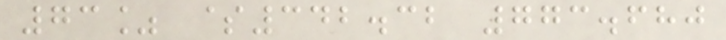73% $342.32 773.680
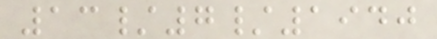13/7/1940
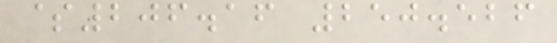$206.16 250.526
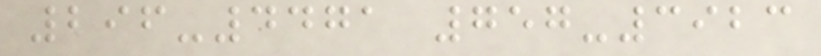296-4471 757-3923
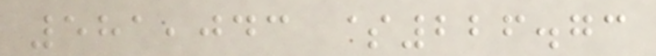581,043 $226.73
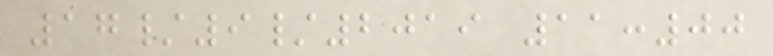17/9/2019 11:00
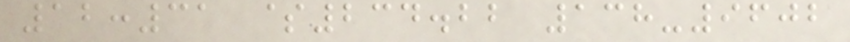12:31 $234.22 138-9602
